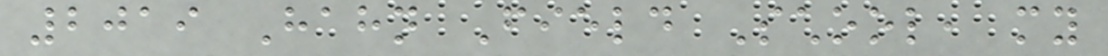2019 Hahn Field School, my
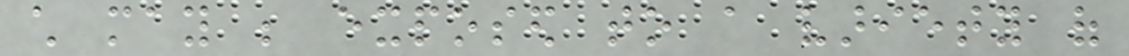child may be exposed to a variety of
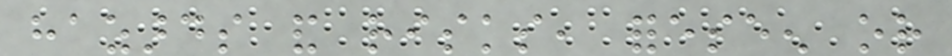hazards and risks, foreseen or
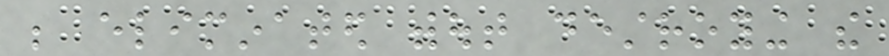be eliminated without destroying the
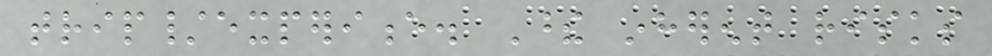trip/experience. These inherent risks
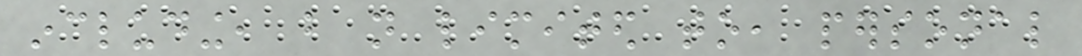including, but not limited to, personal
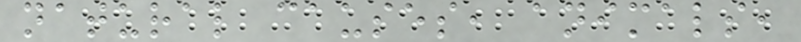natural causes, animals,
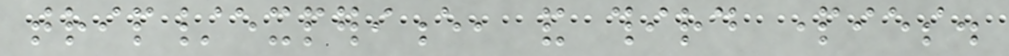trip/experience, and third parties.
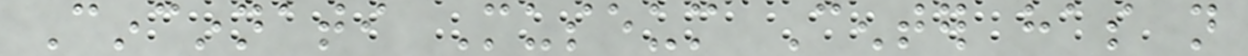Cincinnati Museum Center has not
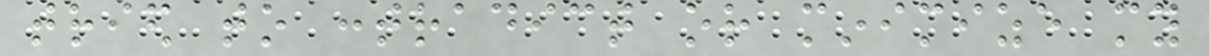tried to contradict or minimize my
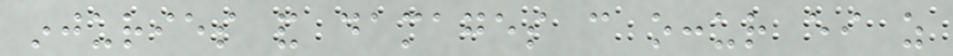injuries and damages can occur either as
